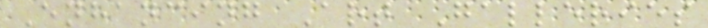Enhancing Art Galleries
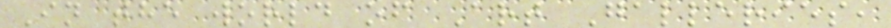In the world of Art Galleries,
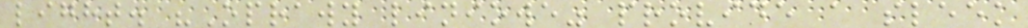light. "Oprawy liniowe" provide a sleek
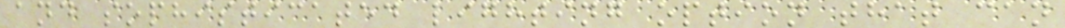and sophisticated lighting option that can
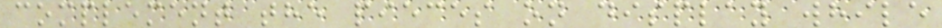complement the pieces on display while
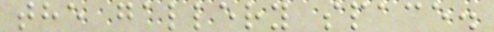the gallery space.
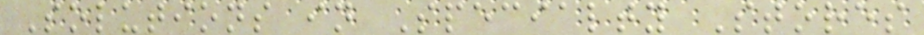Solutions in Specialty Stores
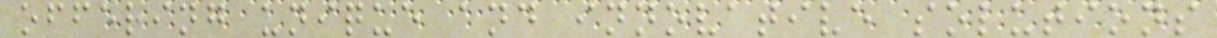offering unique and innovative solutions
